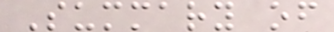Summary of
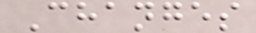Changes
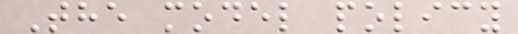The model policy
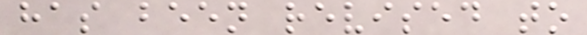has been revised to
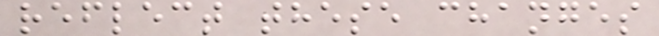reflect these changes
